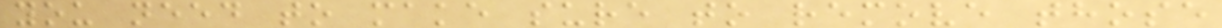you need to make sure to remove those
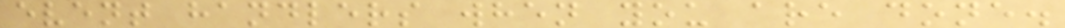event handlers when you are done.
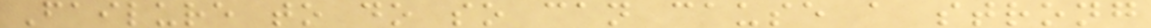Failure to do so can cause a strong
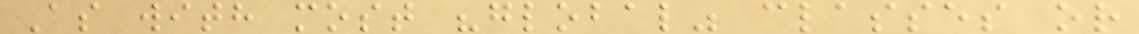As with most "global" classes or
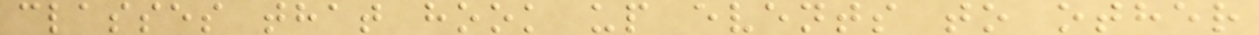classes that hook up events to other
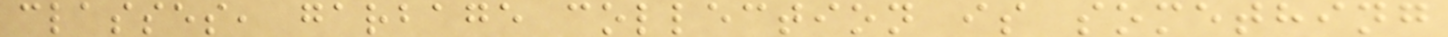classes, garbage collection is something
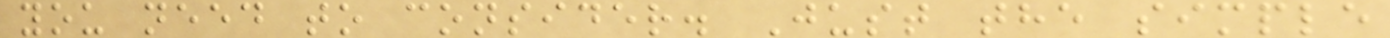you need to consider. Just the simple
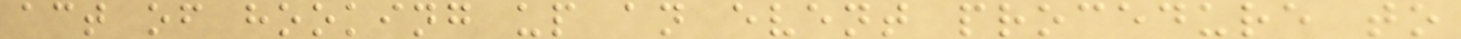act of hooking up an event procedure to
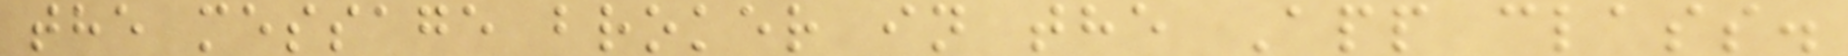the message broker in the App class.
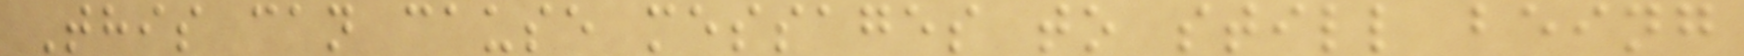This can cause messages to still being
